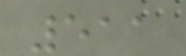511
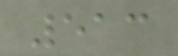513
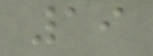19
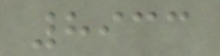8933
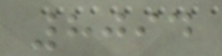8094
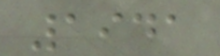1941
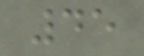45
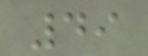49
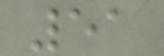51
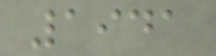1941
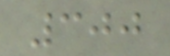300
